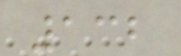132
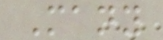Many
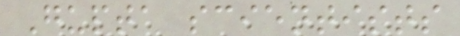Gupta scientists
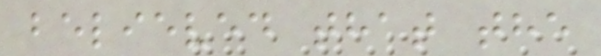believed that the
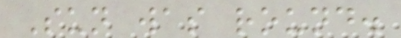Sun was round.
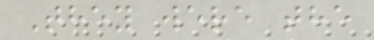They were the
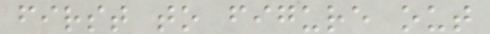first to figure out
